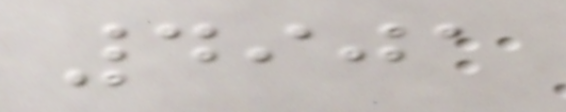4901
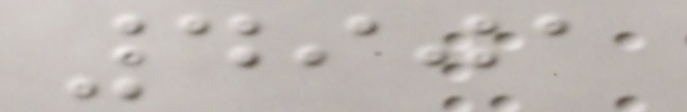4901
